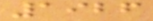1926
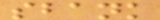sbank
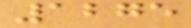1275
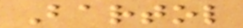Bartol
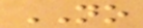NO
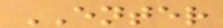ENTER
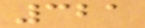321
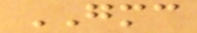GMC
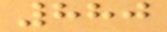880
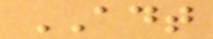ADT
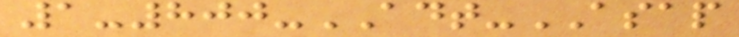1-800-ADT-ASAP
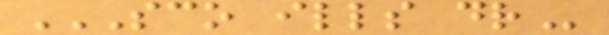SCO ILLS DR
